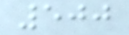500
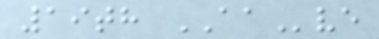19th AAve
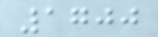1700
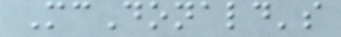McDonald's
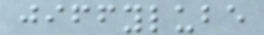jiffylube
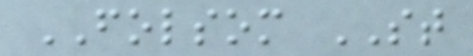FOLSOM ST
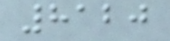8120
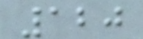120
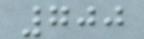700
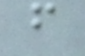f
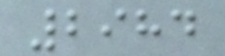2984
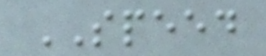SPEED
